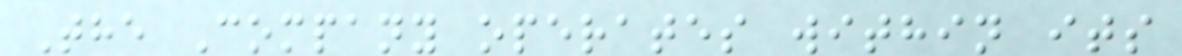The Company operates within its
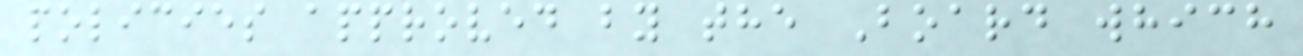policies approved by the Board which
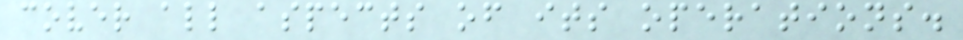cover all aspects of its operations.
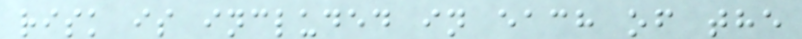risk is included in each of the
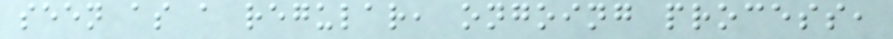seen as a regular, ongoing process,
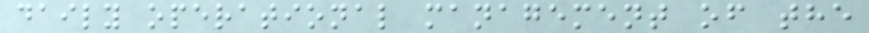daily operational management of the
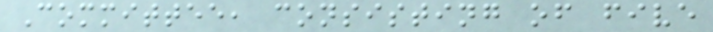Committee, consisting of five
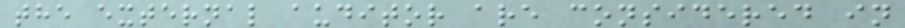the external auditor are considered in
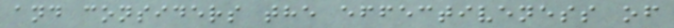and considers the effectiveness of
